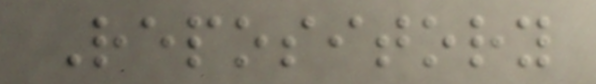Repository
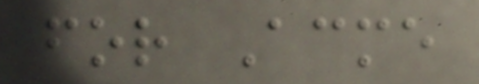for Acme
